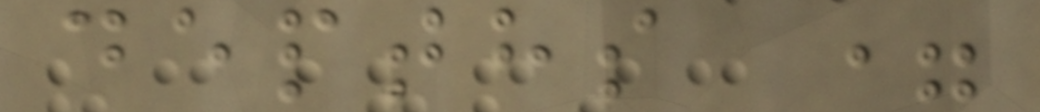depths =
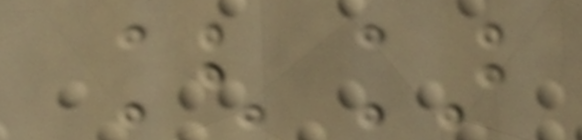[]
